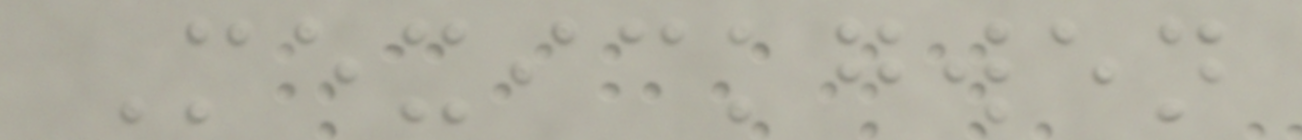Mexickgwen
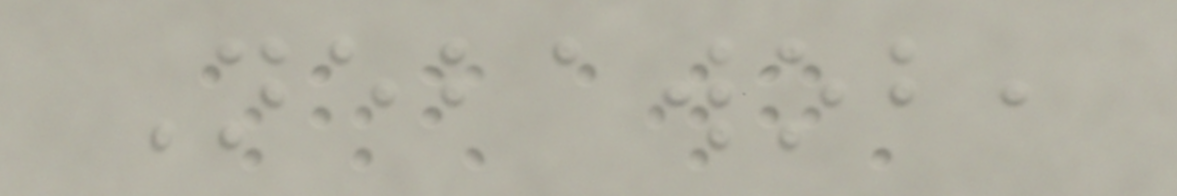Nebawob,
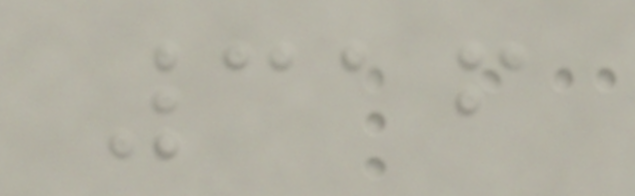316
